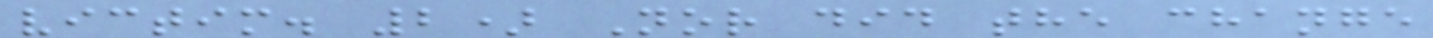victim. 2) Nor did the change
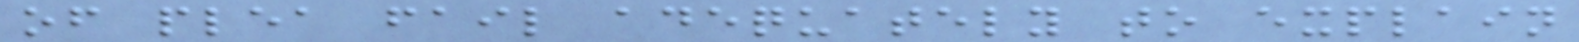of plea fail adequately to explain
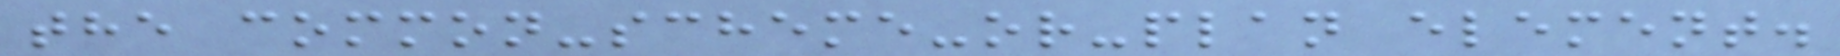the common-scheme-or-plan element.
